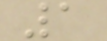1
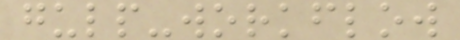gulp-workflow
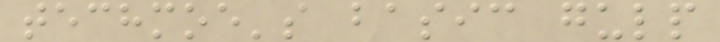techmoe's basic gulp
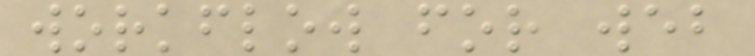workflow for web
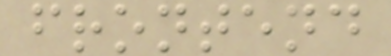frontend
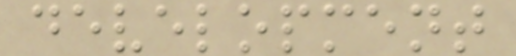development
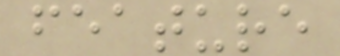feature
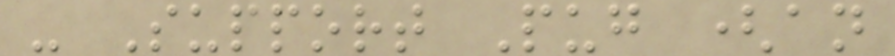- Support Pug (an
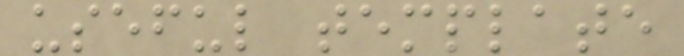useful template
